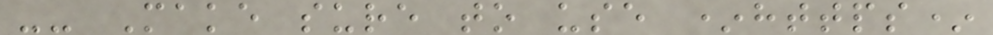-- Make sure to use *https*
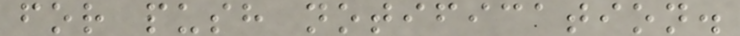for push notification.
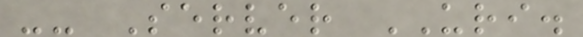-- Server URI.
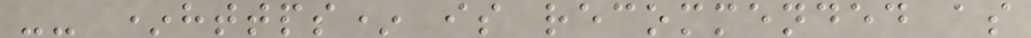-- *https* is recommended as
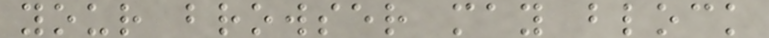your browser may block
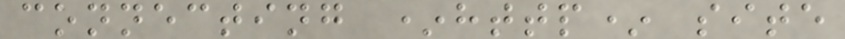connecting *http* site
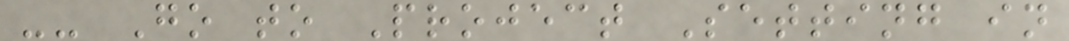-- Go to Project Setting in
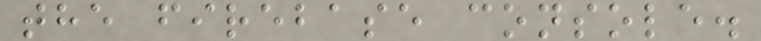the firebase console.
